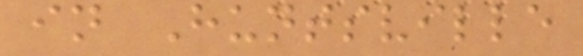in Huntsville
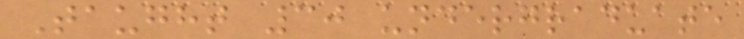Taught 30 undergraduate
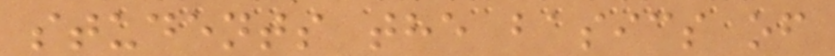students the basics of
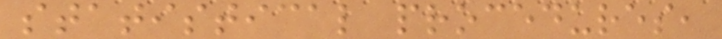statistical procedures,
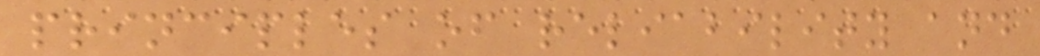principles of reliability and
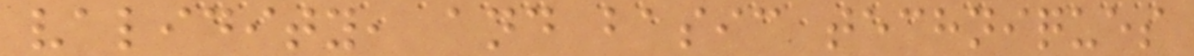validity, and basic techniques
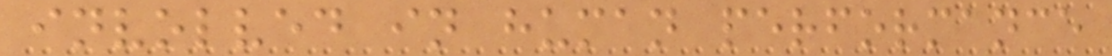involved in human performance
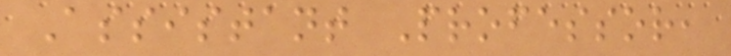Assistant Professor,
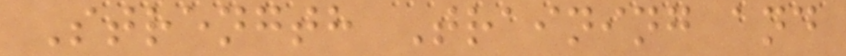Strength Training and
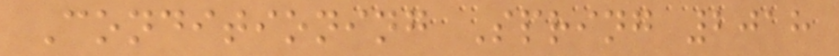Conditioning Spring 2018
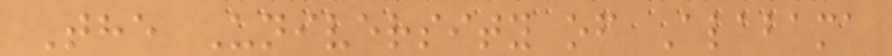The University of Alabama
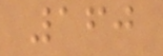160
